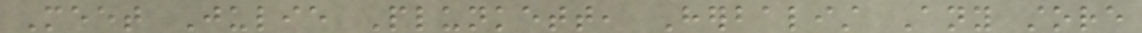Meet Julie Plunkett, Herbalist Any store
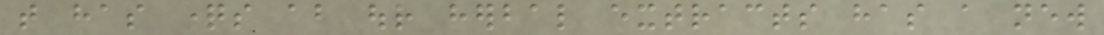that has questions about our herbal extracts has a new
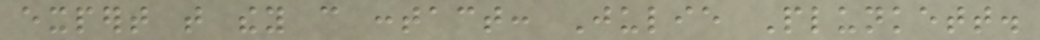expert that they can contact: Julie Plunkett.
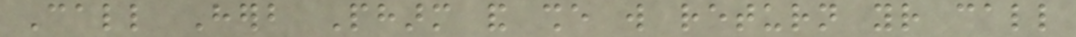Call Herb Pharm and she will return your call
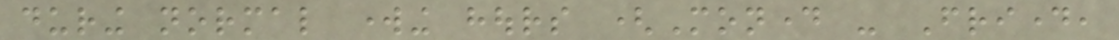during normal working hours (Monday - Friday,
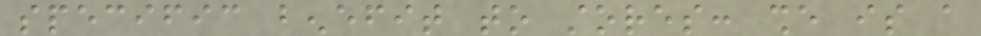specific benefit to stores: she is a
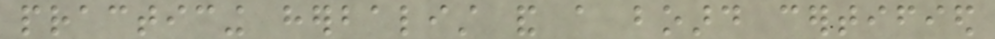practicing herbalist and a board certified
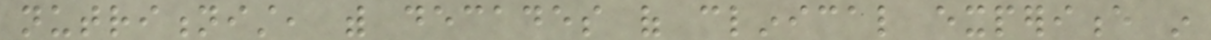nutritionist, with decades of clinical experience in
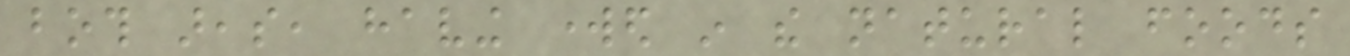both areas, having worked in the natural foods
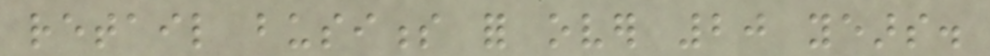retail business for over 20 years.
